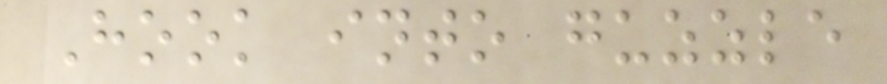Hook into guzzle
